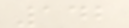142
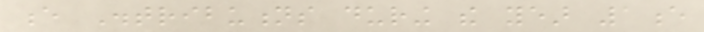e Distributions during the year 1e
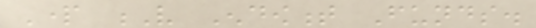Part V Endowment Funds.
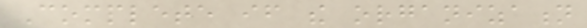Complete if the organization
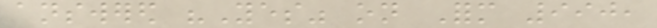answered "Yes" on Form 990,
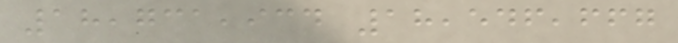18,731,934 18,546,667
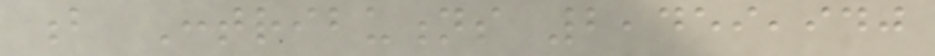b Contributions 2,459,940
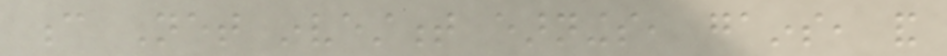c Net investment earnings, gains, and
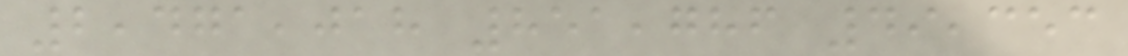2,471,018 851,786 49,353
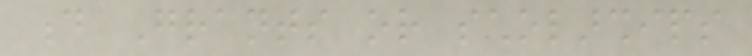d Grants or scholarships
